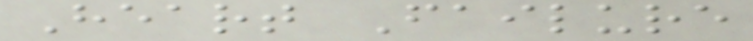Heart Failure
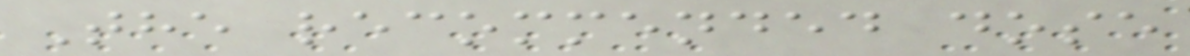The recommended dose
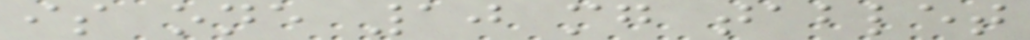is one 10 mg tablet
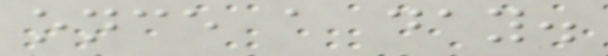once a day.
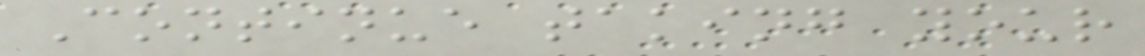Continue taking your
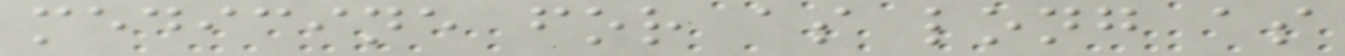medicine for as long as
